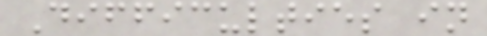Difficulties in
